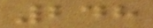248
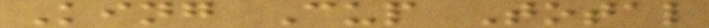King Cup Total
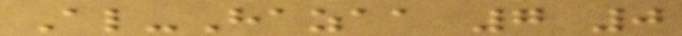Al-Hazaa 7 0
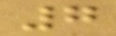7
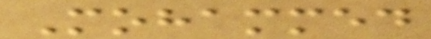Mohammed
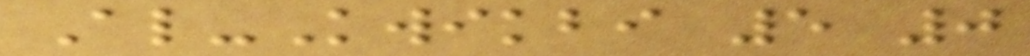Al-Kwikbi 5 0
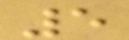5
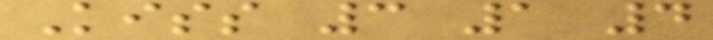Kiss 3 1 4
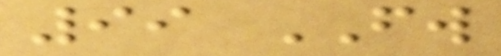99 FW
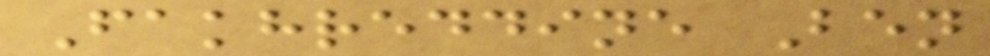Fakhreddine Ben
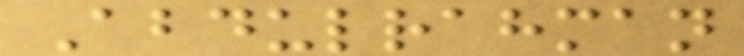Abdulrahman
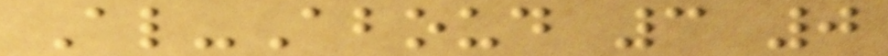Al-Aboud 3 0
